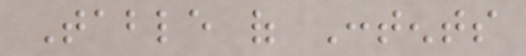Table of Contents
